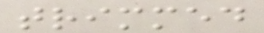trimmed
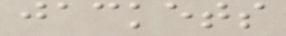jackets
